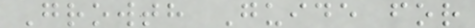Growth Guide for
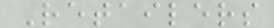Retailers
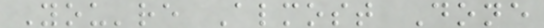You're Almost Done
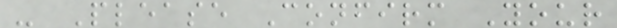- Please Confirm Your
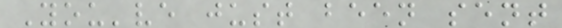You've just been sent
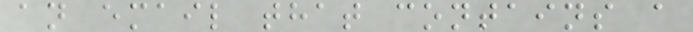an email that contains a
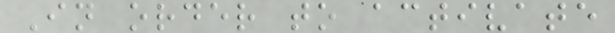In order to activate
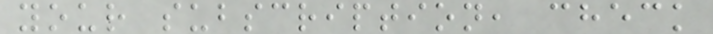your subscription, check
